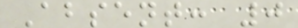Absent: 0
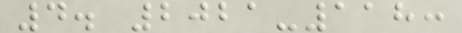4. 2021-118:
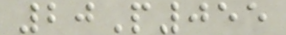20P055
